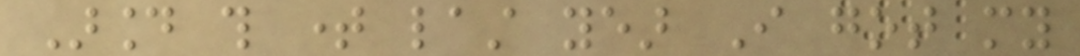Around this time last year I got my
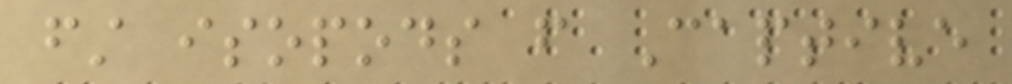first isopods from Captive
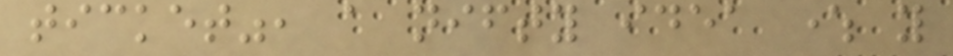ticket", a nifty idea where you
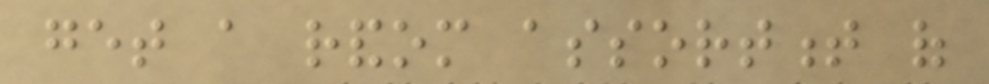get a random assortment of
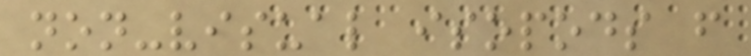non-visual isopods from
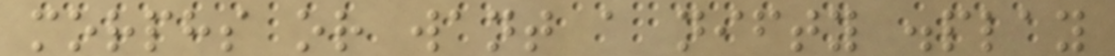morphs or want a nifty display
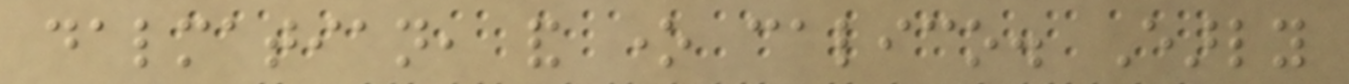dalmatian, and one calico. Early
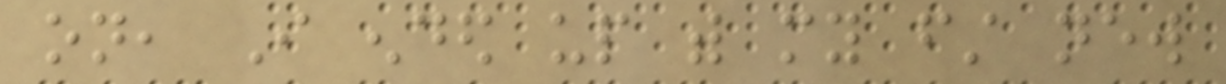on, I ended up with my first new
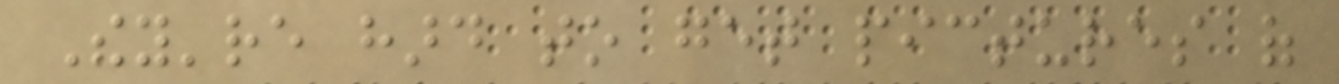They're hard to get pictures of
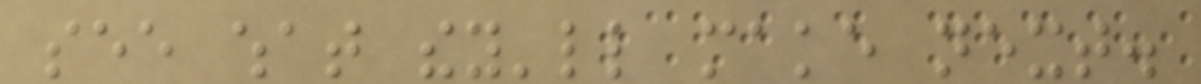see what they'll make next.
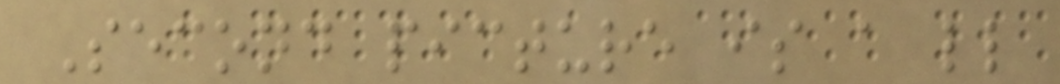Second picture is a little
